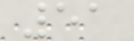51
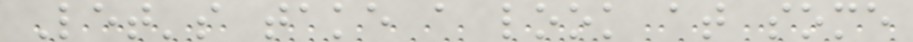Let's take a look at some
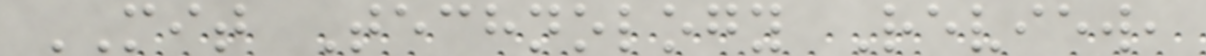MIT Technology Review,
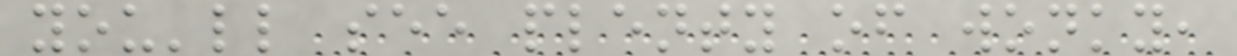you'll see plenty of wonky,
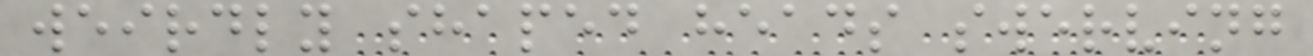weirdly shaped heads swerving
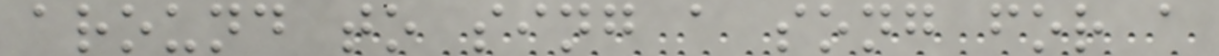around to sing a song for a
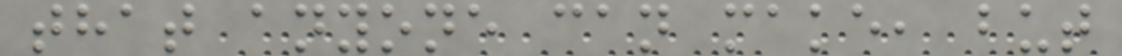that anyone can make, but
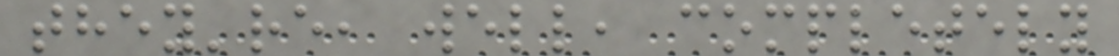they're, well, completely
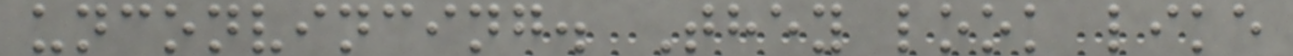unconvincing. They look like
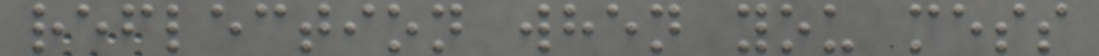reflection when you mess
